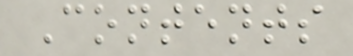Contents
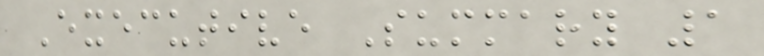Executive Summary 1
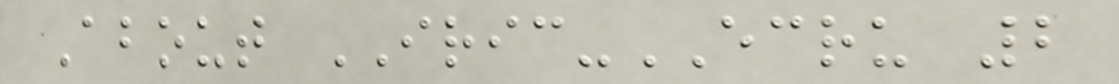About IRIC-ECRU 2
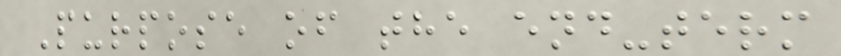Purpose of the end-term
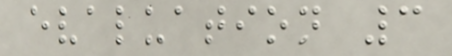evaluation 3
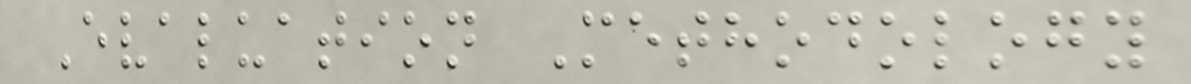Evaluation Methodology
